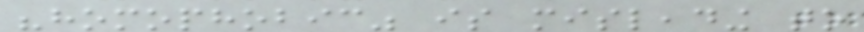"homophobic" is misleading to
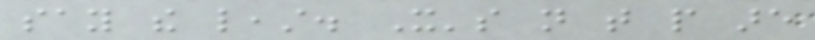say the least. It's not that people are
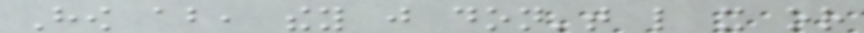How about, they just don't like it or
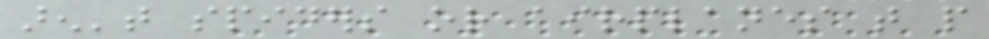aren't spiders or airplanes that people
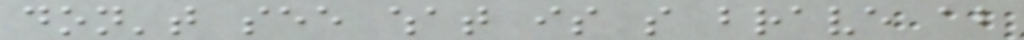don't see what is so brave about
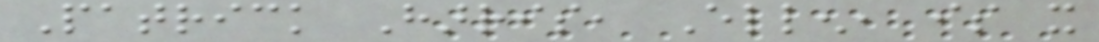Patrick Harris, Ellen, is it
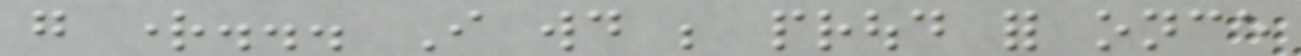go right... I would be proud for once
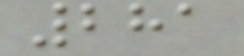281
